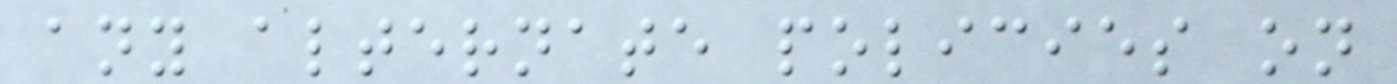any alternate policies on
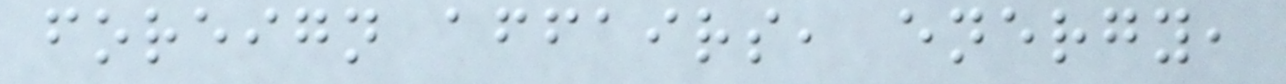foreign affairs, energy,
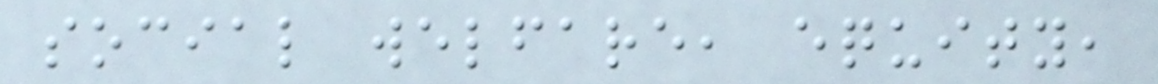social welfare, equity,
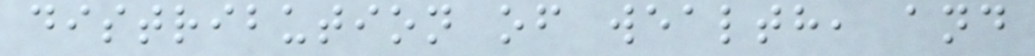distribution of wealth, and
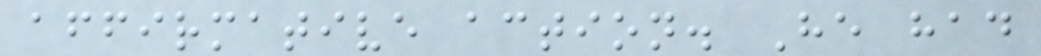affirmative action. He had
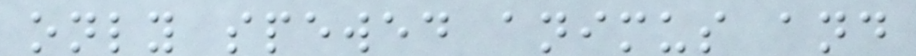only spewed animus and
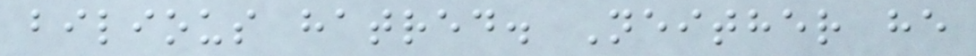bilious hatred. Neither he
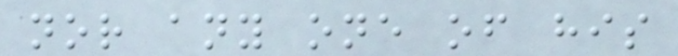nor any one of his
